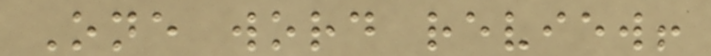One word review!
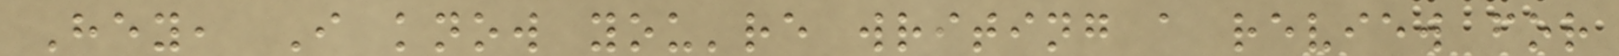Hey, I know you're writing a review for
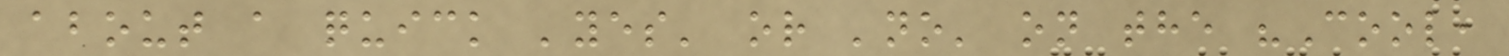about a quick 'yes' or 'no' on the "Cool,
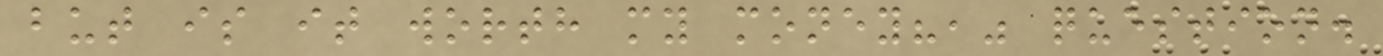but is it worth my money?," question.
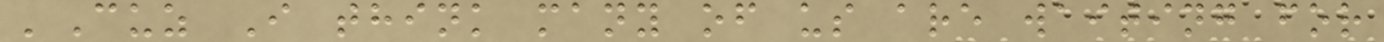'Cuz I think many of us are waiting for
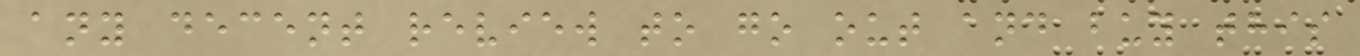any decent review to go out and buy this
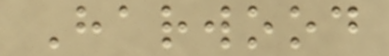Harwood
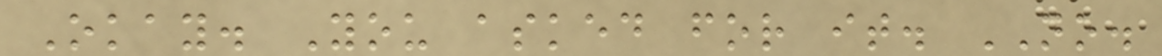Okay. You asked for it. NO.
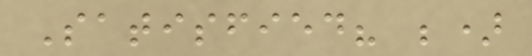Satisfied? ;)
